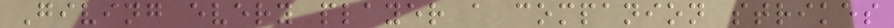Giving every player a companion strikes
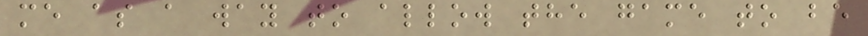me as a way to allow the game to be
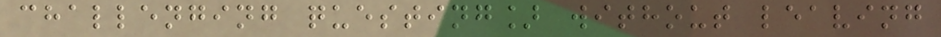challenging questing] without leaving
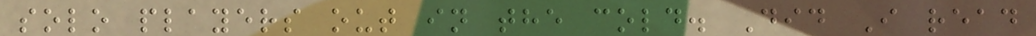solo players out in the cold. Did I read
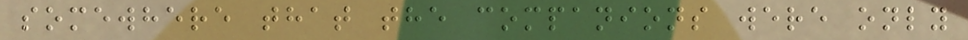somewhere that the companions were only
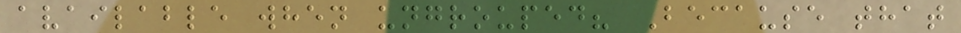available when ungrouped? Because that
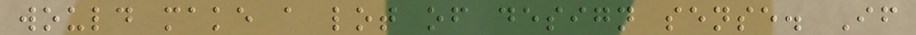would make a lot of design sense. If
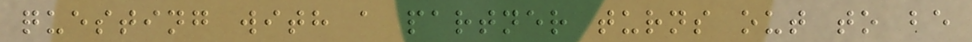questing with a partner turns out to be
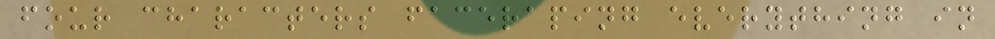four characters faceraping everything in
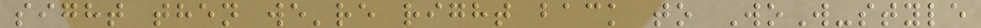sight then we're right back to WoW-style
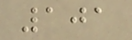101
